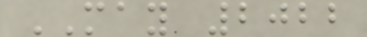MAY 2022
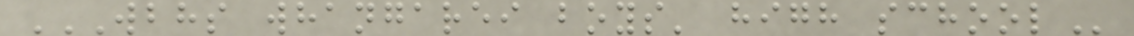WBHS WHANGAREI BOYS' HIGH SCHOOL
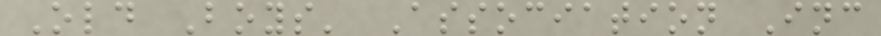Old Boys' Association Inc
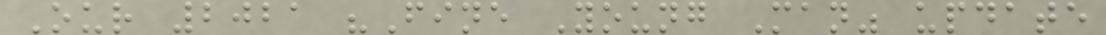Our 2021 "Fine Young Man" update
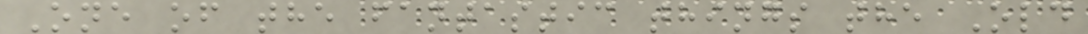One of the fantastic things the Old
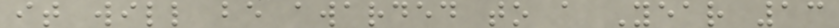it will be awarded to a Year 13
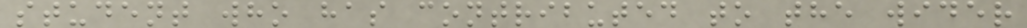student who has contributed to the wider
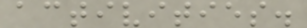activities.
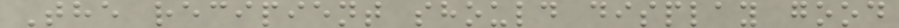The recipient should display good
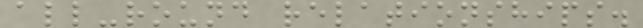all-round relationships.
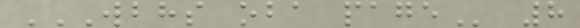WBHS OBA PAGE 8
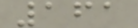161
